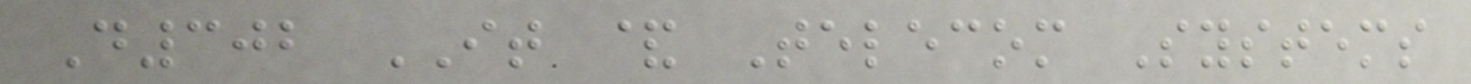D302 IT & Telecom Systems
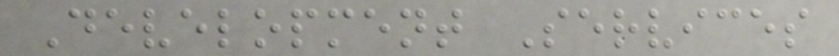Development Services
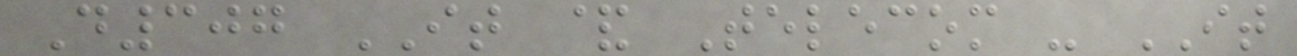D307 IT & Telecom - IT
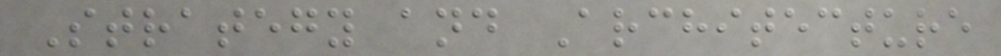Strategy and Architecture
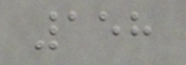158
